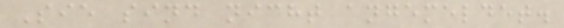Sie sind nicht angemeldet.
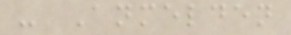- Anmelden
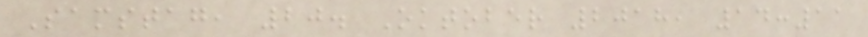Samstag, 20. Oktober 2018, 14:11
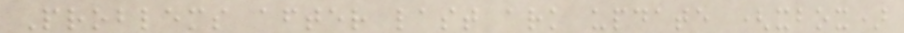Problems after last ark update (xbox)
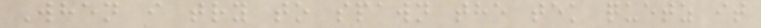When i try to spawn the tek quetz it
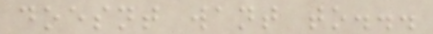doesnt want to...
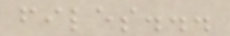files...
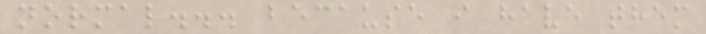normal... because i have them
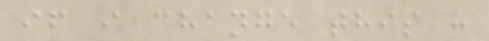if i change this :
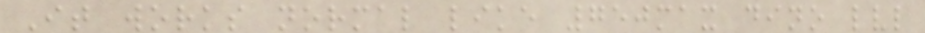It works normal like 750max dino lvl
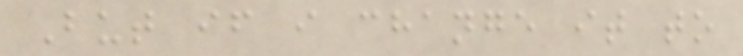But if i change it to
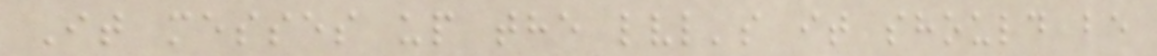It messes up the lvl's it should be
